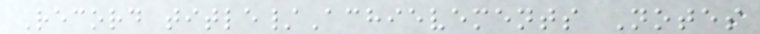Record title/Achievements Notes
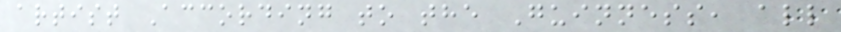artist According to the Guinness, all
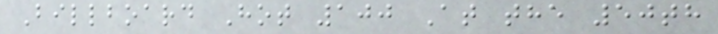Billboard Hot 100 At the 50th
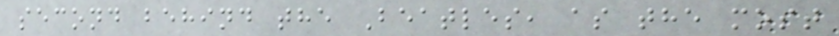second behind the Beatles, as the most
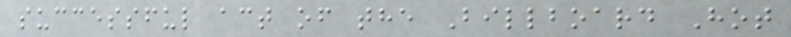successful act of the Billboard Hot
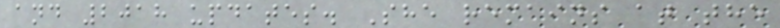and 2018 updates. She remains at the
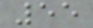55
